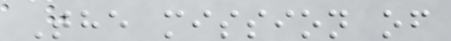The mission of
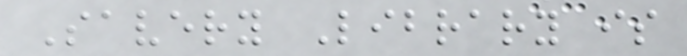Savery Library is
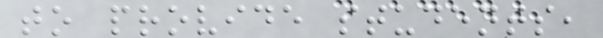to provide students,
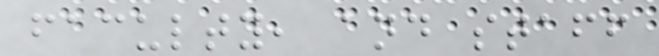faculty, and staff
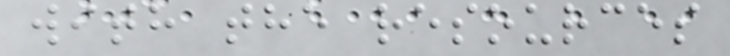with the resources
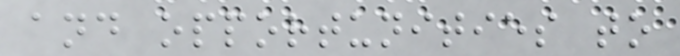and opportunities to
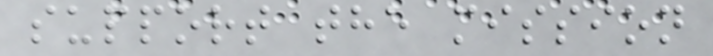support the mission
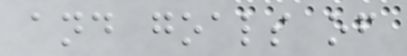and goals of
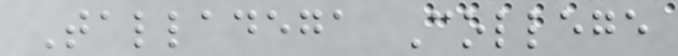Talladega College
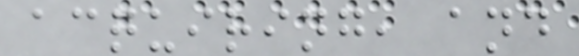acquiring, and
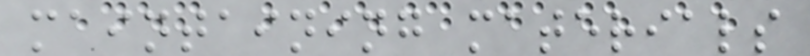maintaining materials
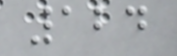124
